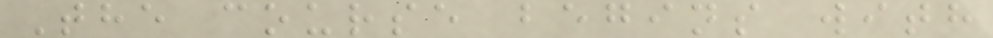The course begins with
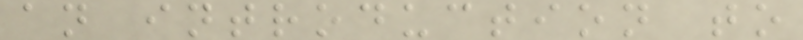an introduction to
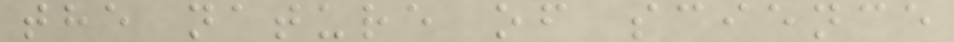the nature of science
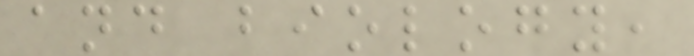and biology,
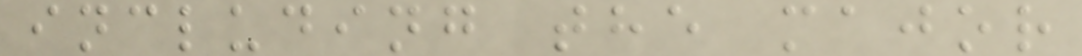including the major
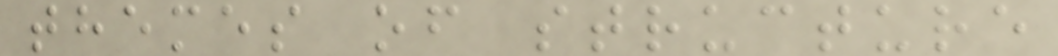themes of structure
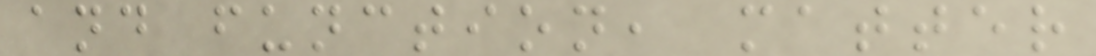and function, matter
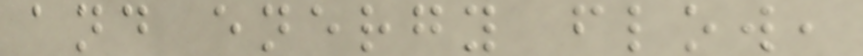and energy flow,
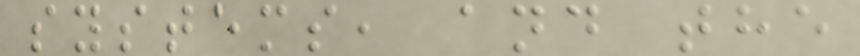systems, and the
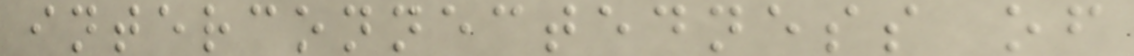interconnectedness of
